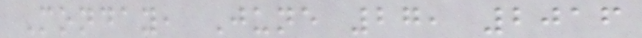Monday, June 27, 2016
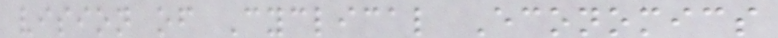vision of Cyclical Economics
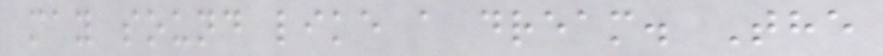may sound like a dream. The
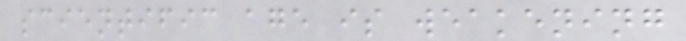scientific age is weakening
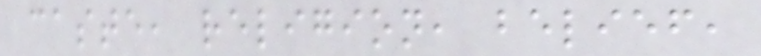caste, religion, belief,
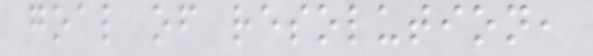goal of resolution,
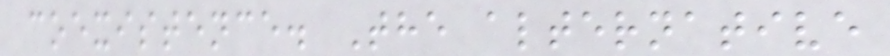coexistence. The alternative
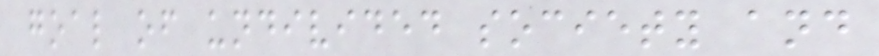goal of undivided society and
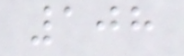108
